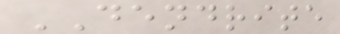DENDRITE
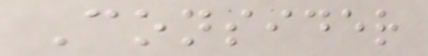Consider
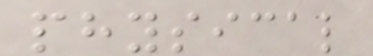physical
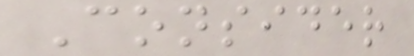Consider
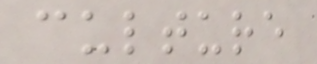culture
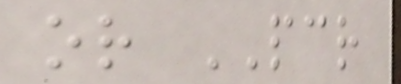or PCR
